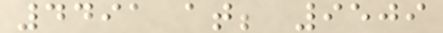4491 at; 9509
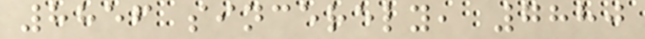8856 sincerely, 7880
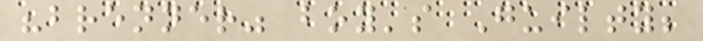"brenner" boy's Guilty;
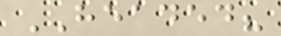HEADED?
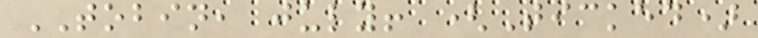TOBIN, july! (Ticked)
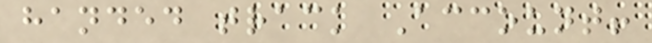handed track Account!
